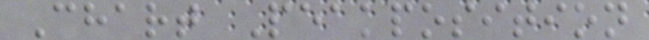Chart Peakposition
